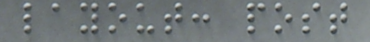layout: post
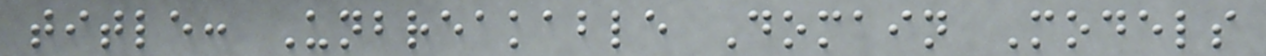title: Unbreakable Domain Models
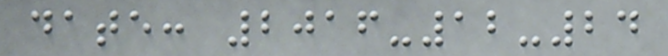date: 2016-12-24
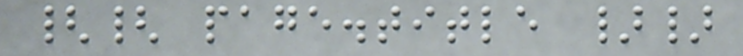{{ page.title }}
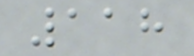118
